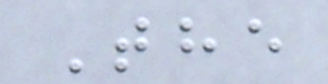The
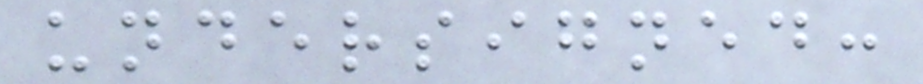undersigned:
